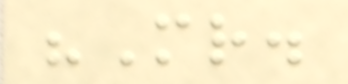"Mr.
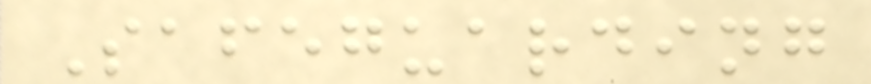Safeguarding
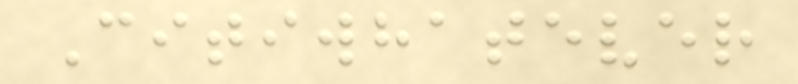Citiwhatever
